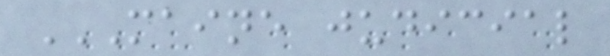MAINE JUDICIAL
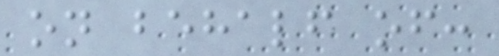on behalf of:
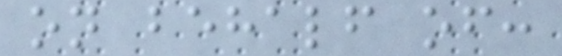on behalf of:
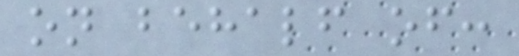on behalf of:
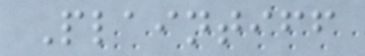Plaintiff
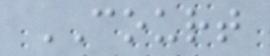COURT
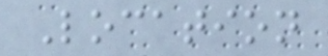Location
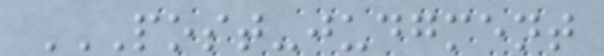POST-JUDGMENT
